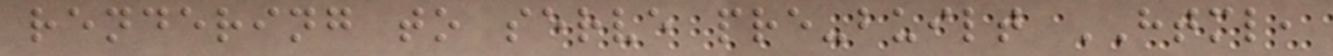rendering to serve pre-built HTML,
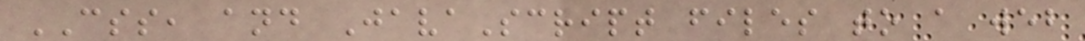CSS, and JavaScript files to a web
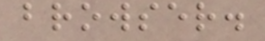browser.
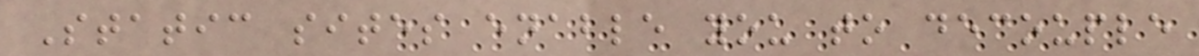Static sites enable you to decouple
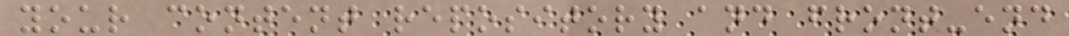your content repository and front-end
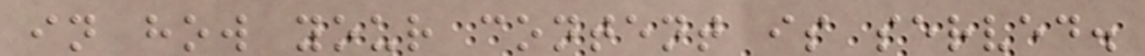in how your content is served.
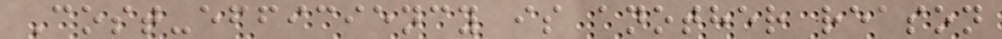Cost-efficiency is another reason
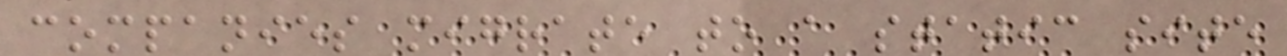companies migrate to a static site
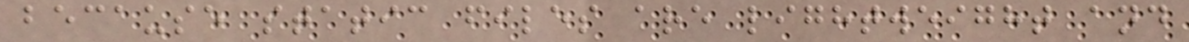because static files are lightweight and
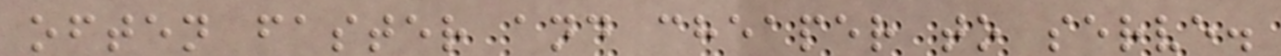often faster and cheaper to serve.
